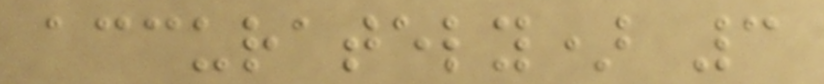accurately) 3
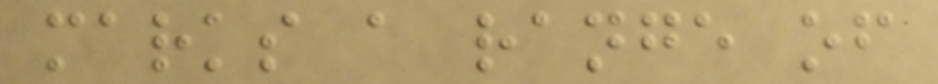marks a range of
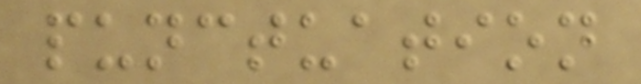punctuation
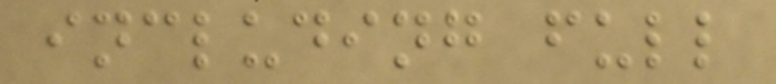including full
